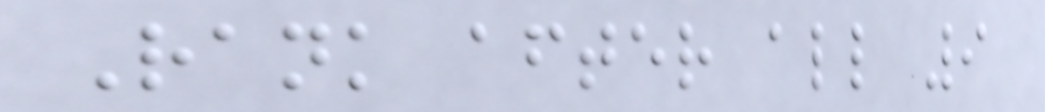Rank after all 9
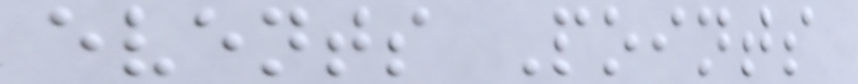events Points
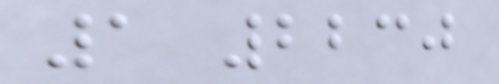1 2230
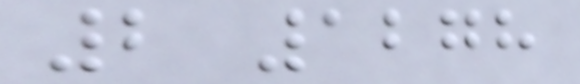2 1278
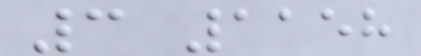3 1158
